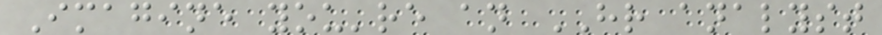Imagine you're an HR analyst
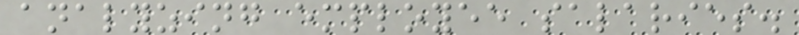analyzing employee salaries.
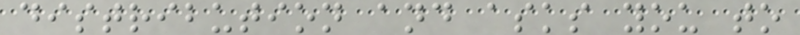distribution and asks you to
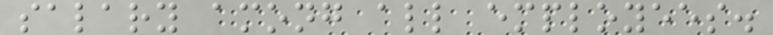salary among all employees.
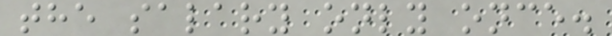the salary only once.
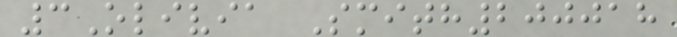3Olivia Smith200018
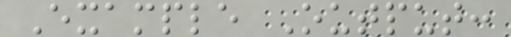Example Output:
